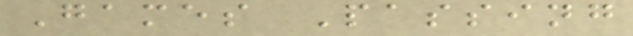Games Passing
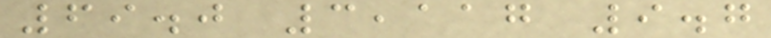69.0 3,117 9.7
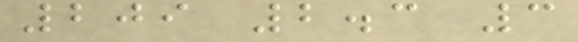209 2.3 3
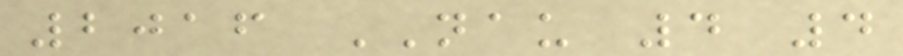2016 NAU 4 4
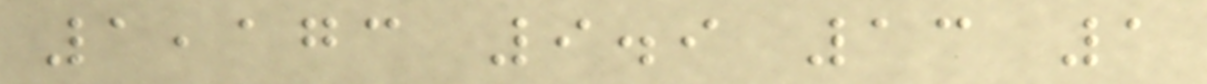1,173 9.9 13 1
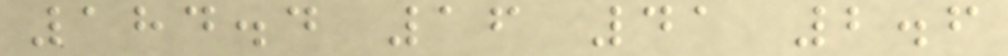184.4 16 41 2.6
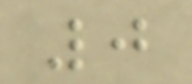0
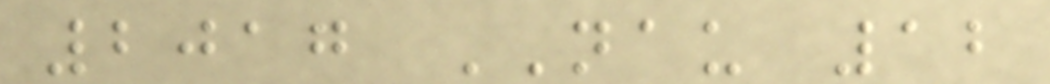2017 NAU 12
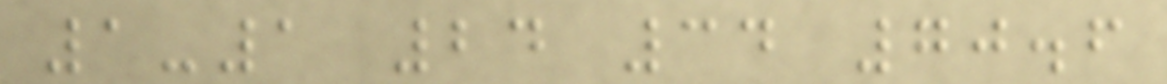1-1 24 34 70.6
